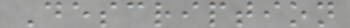Description
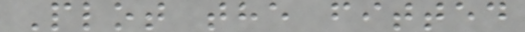Plot the fitted
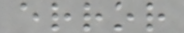error
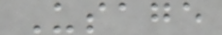Usage
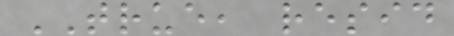TRUE, resid
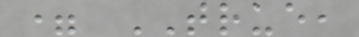= TRUE,
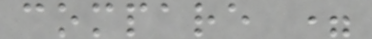compare =
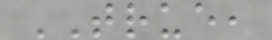TRUE,
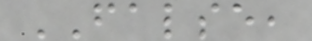FALSE,
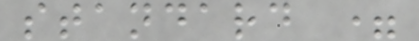standard =
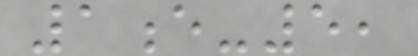1e-5,
